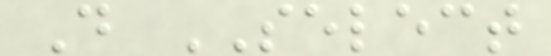D SELECT
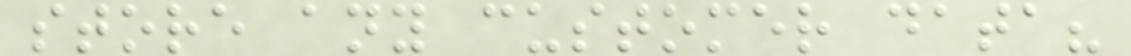store any customer data?
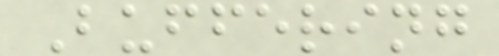Buffering
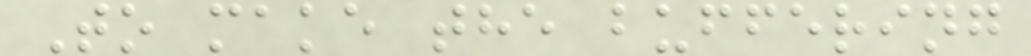To make the buffering
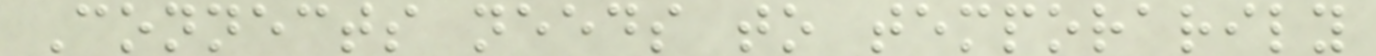Connects needs to temporarily
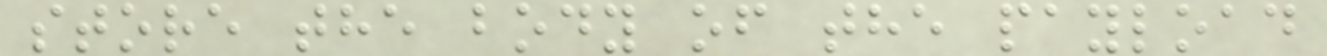store the body of the payload
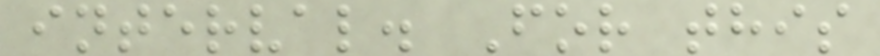interval. For this
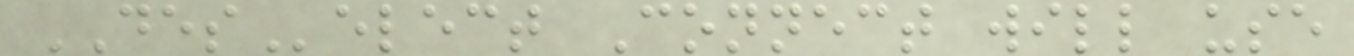DESelect Connect will use
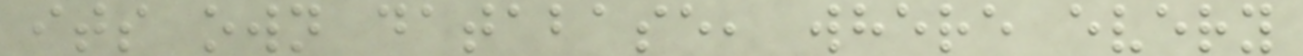its own database, where every
